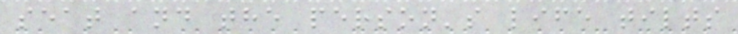seat and the person's life tilts
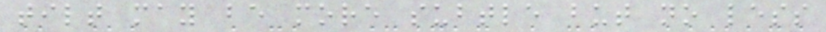tilt may be more subtle but no less
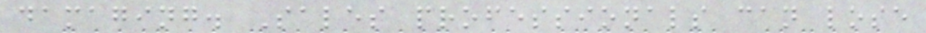damaging. Sales professionals can lose
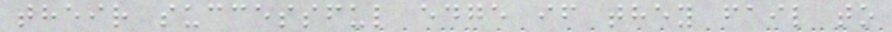their successful edge if they fail to
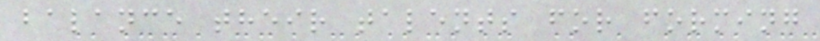balance their talents for forming
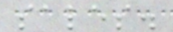sales.
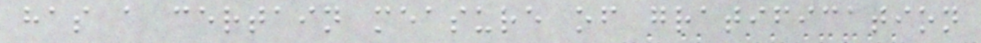has a certain measure of gratification
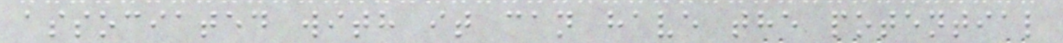associated with it can have the potential
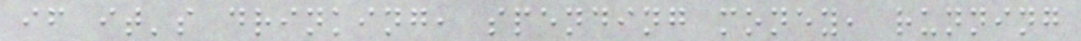if it's drinking, spending money, running
